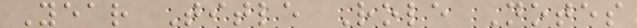Year Title Role Notes
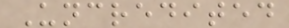Uncredited
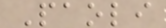Paoli
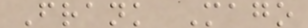Frank Mago
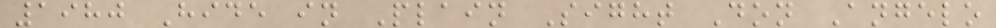1980 Hide in Plain Sight Don Angelo
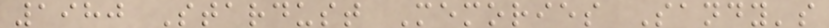1980 Stardust Memories Sandy's
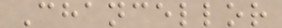Chancellor
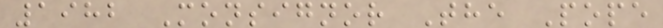1982 Monsignor The Pope
